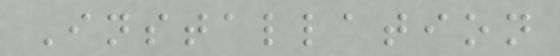Installation
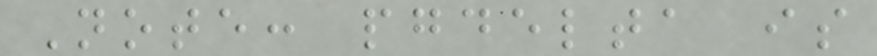Note: pgdelta is
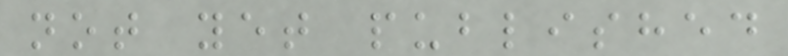not yet published
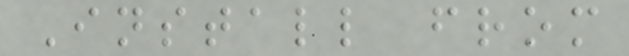Install from
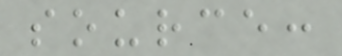source:
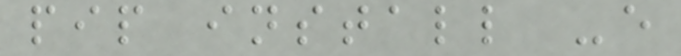pip install -e
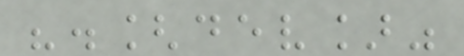".[dev]"
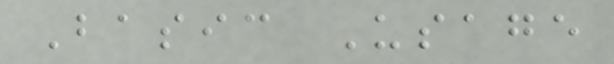Basic Usage
